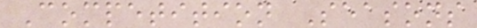Competition Seasons
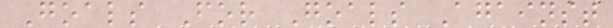Goals For Goals Against
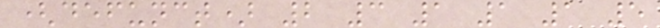(defunct) 2 3 1 1 1 5
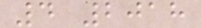4 2018
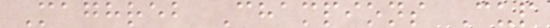Maghreb Champions Cup
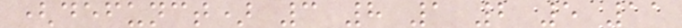(defunct) 3 8 1 2 5 11
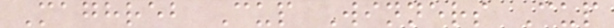Maghreb Cup Winners Cup
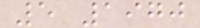5 1970
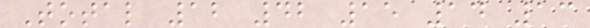Total 12 42 15 14 13
